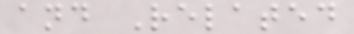and Related
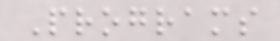Programs
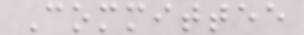Committee
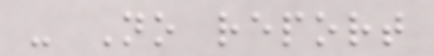- No report
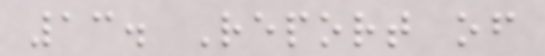13. Report of
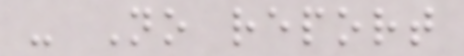- No report
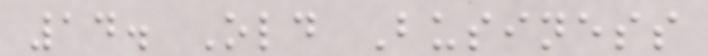14. Old Business
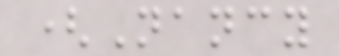(Nancy
